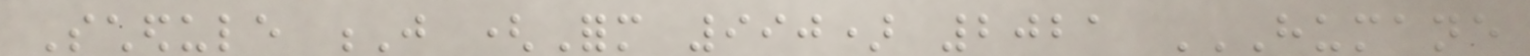Schedule J (Form 990) 2021 HUMANE
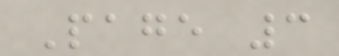Page 3
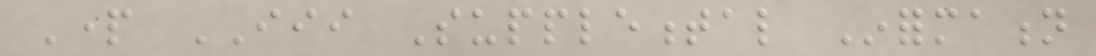Part III Supplemental Information
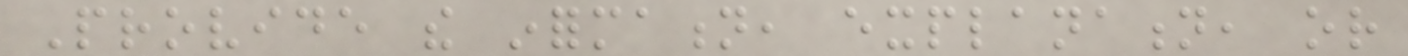Provide the information, explanation, or
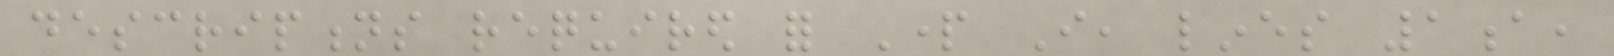descriptions required for Part I, lines 1a,
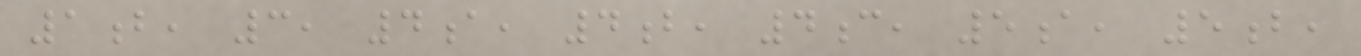1b, 3, 4a, 4b, 4c, 5a, 5b,
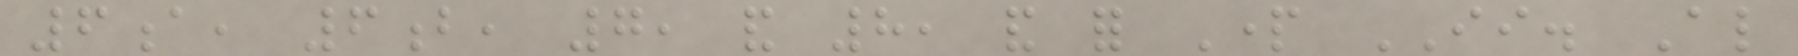6a, 6b, 7, and 8, and for Part II. Also
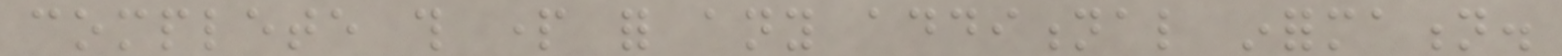complete this part for any additional information.
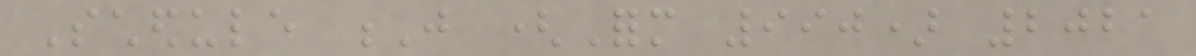Schedule J (Form 990) 2021
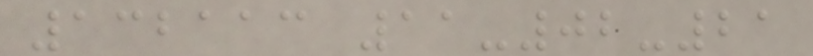132113 11-02-21
